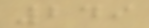249
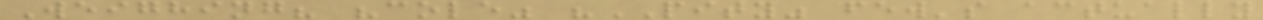Weighing? "cole" "PITY" few's actually
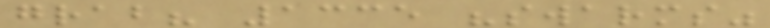grab? 1335 "swarms"
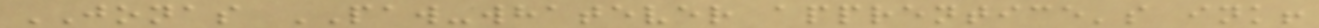JONAS PAW-whatever apprentice's ink!
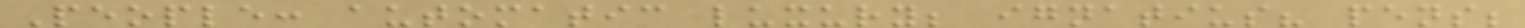People: automatic luxury; ignatius? pens;
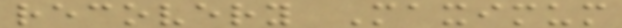recovery Maximum
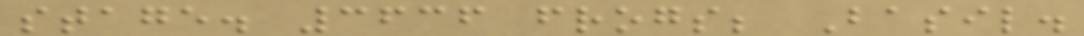stage. 3636 frogs; Basil.
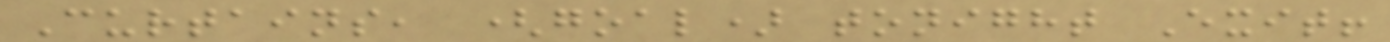Curtains, (goal) tonight Exit!
